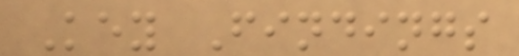Key Findings
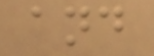and
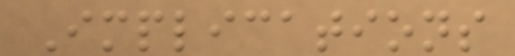Implications
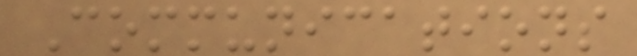Communications
